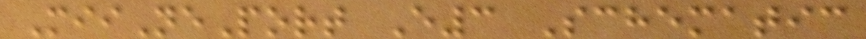MiiNePort E3 Schematic
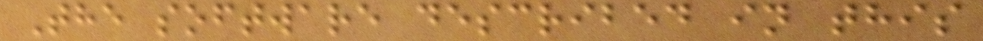The software described in this
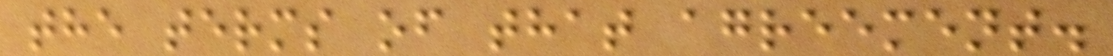the terms of that agreement.
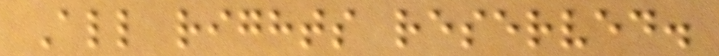All rights reserved.
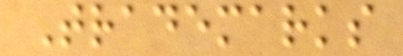Trademarks
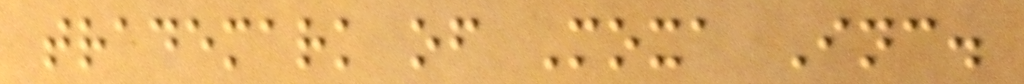trademark of Moxa Inc.
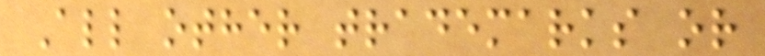All other trademarks or
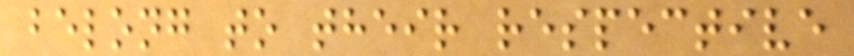belong to their respective
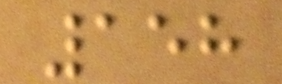158
